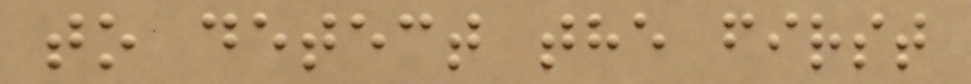to detect the first
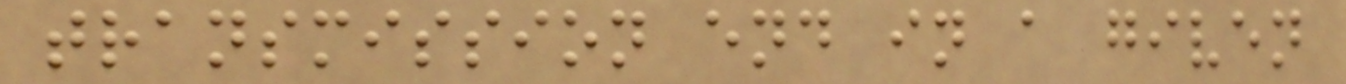transmission end in a given
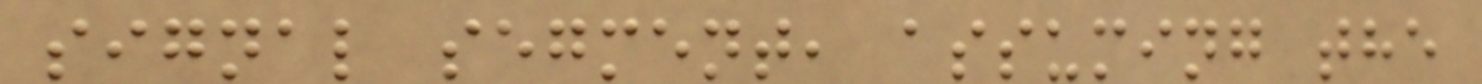signal segment, assuming the
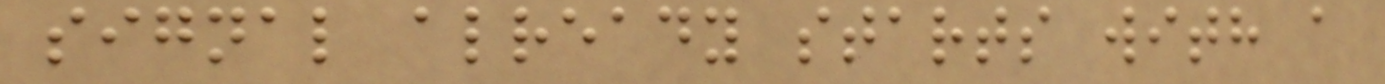signal already starts with a
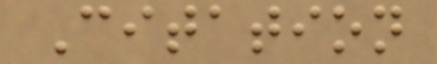Citation
